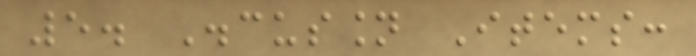5. Discussion Items:
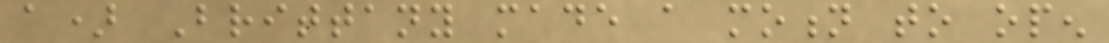a) Brittany made a motion to open
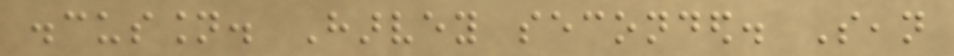discussion. Harvey seconded. Sean
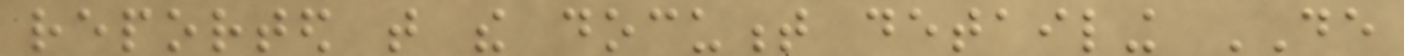reported that the document detailing DE
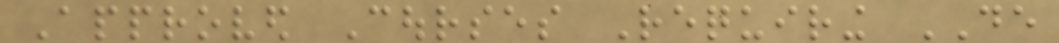Approved Courses Requiring DE
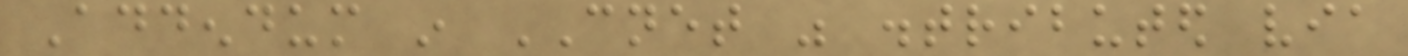Addendum in CNET was distributed via
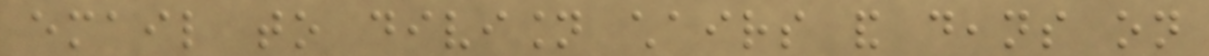email to division chairs and deans on
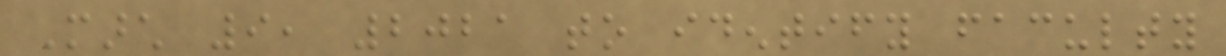March 9, 2021 to identify faculty
